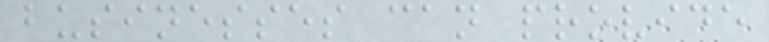businesses can provide
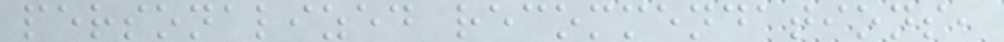personalized recommendations,
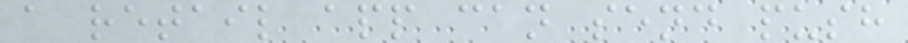a retail app can send push
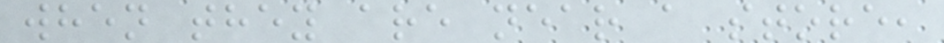when they are near a store,
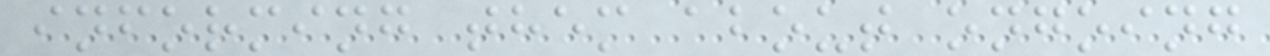informing them about ongoing
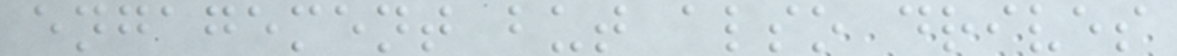engagement but also drives
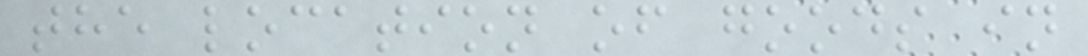the location of goods in
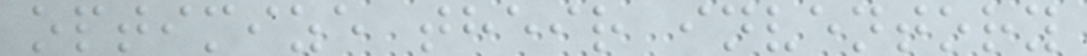optimize their inventory
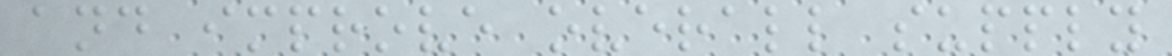and improve overall supply
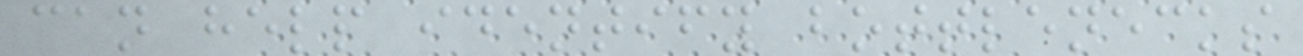can help identify bottlenecks
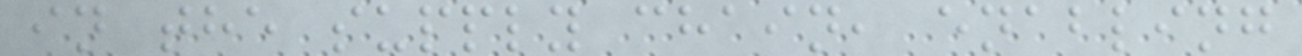in the supply chain, enabling
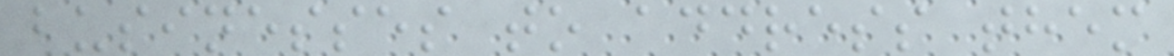businesses to address them
